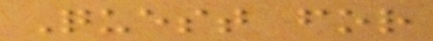Quest for
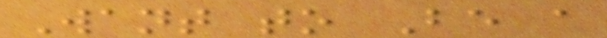Want to Be a
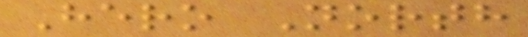Hero North
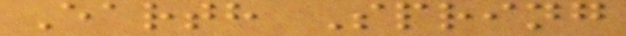Earth Spring
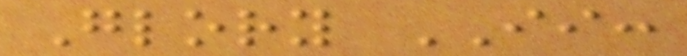Glory II:
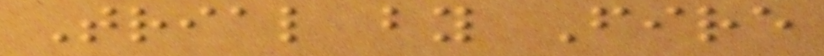Trial by Fire
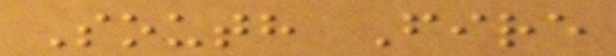South Fire
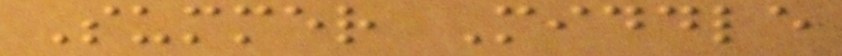Summer Middle
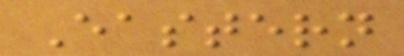Eastern
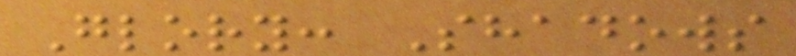Glory: Shadows
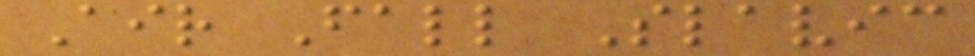Air Fall Slavic
